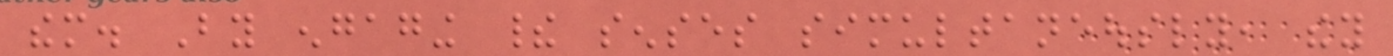them. By engaging their senses simultaneously, they
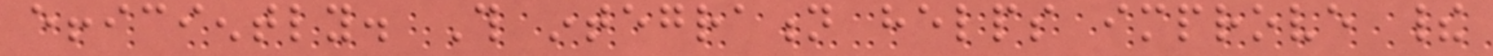efficiently. This integration helps improve their
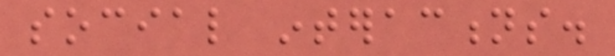social interactions.
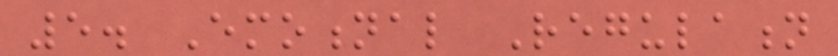5. Emotional Regulation
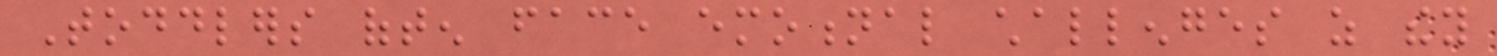Toddlers often face emotional challenges as they
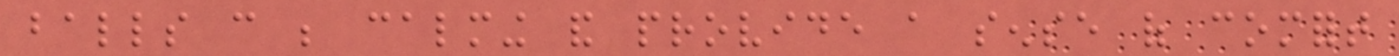balls can be calming and provide a sense of comfort
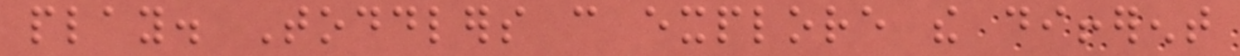play. Toddlers can explore the different
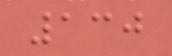130
